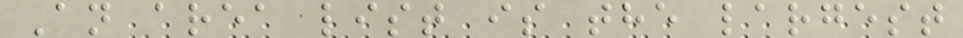An area list is the largest
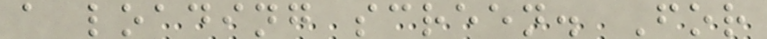a loading screen. For
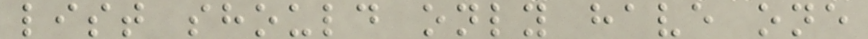list should only have one
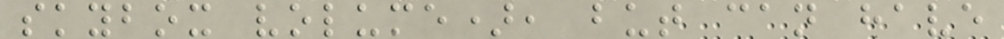skybox volume), but can have
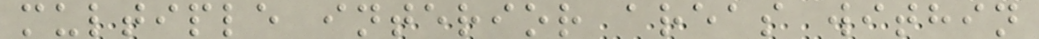multiple interior areas within
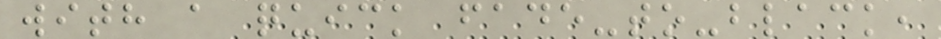with a quick fade-to-black,
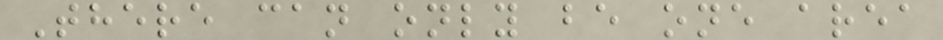There can only be one area
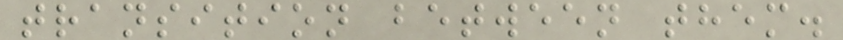transition between them.
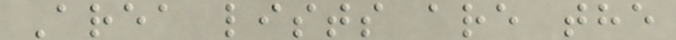Area lists are the
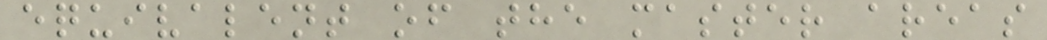equivalent of the master areas
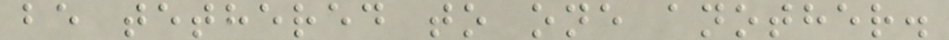be tethered to one another.
